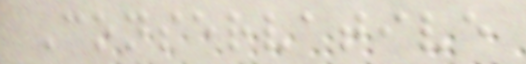Conservative
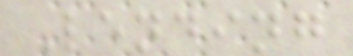Lending
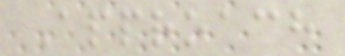Approach
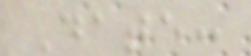Date:
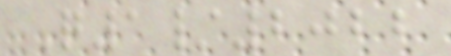Q1/2022
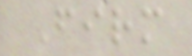Firm
